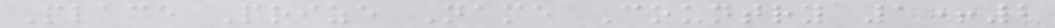Place Prize Name Country 1+2
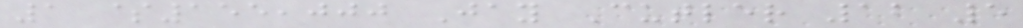1 $155,000 Jay Cutler 12 5
